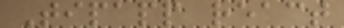Tipapp react
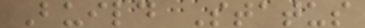Build Status
